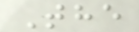The
